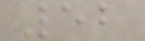52
